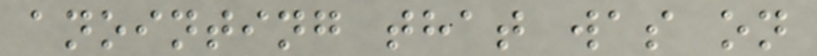anointing that was on
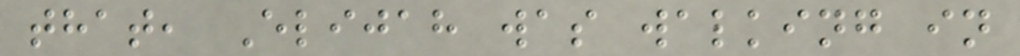that, Elijah was walking in
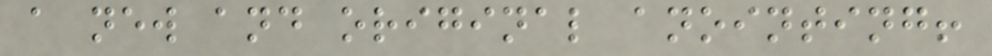a new and original anointing!
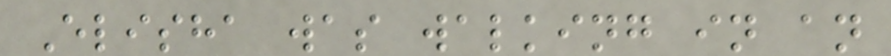Elisha was walking in an
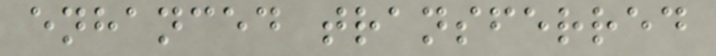enhanced transferred
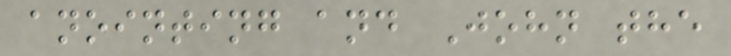anointing and John the
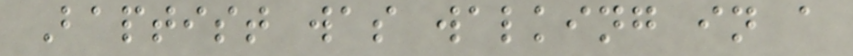Baptist was walking in a
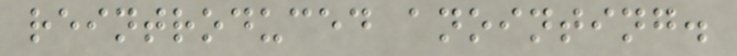reintroduced anointing.
